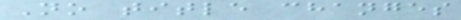No title changes
